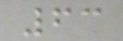63
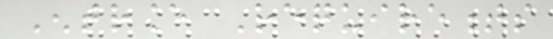Entrance Requirements
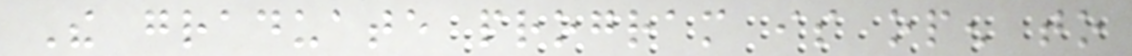The graduate program is open to
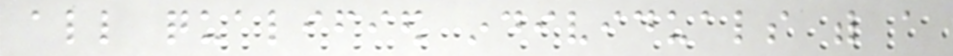all qualified individuals with a
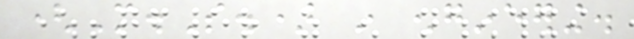(M.S.) in engineering.
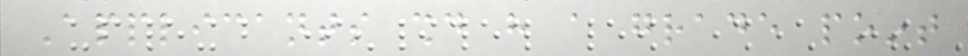Applicants should have a grade point
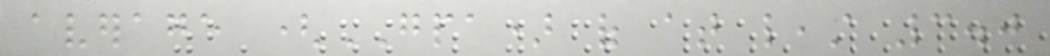average (GPA) of at least 3.0
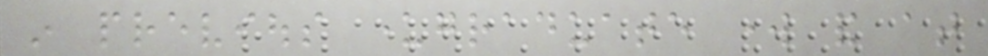in previous undergraduate work and at
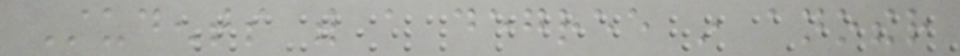Students with a degree in another
